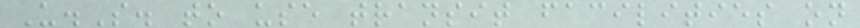U.S. to use transit facilities on
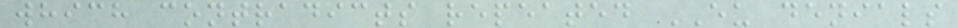which contradicts repeated EU denials
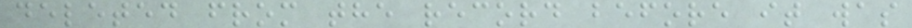deleted from the record before it was
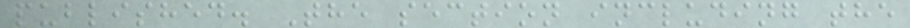published. The section including the
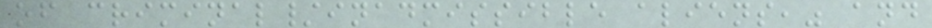of criminal/inadmissible aliens," and
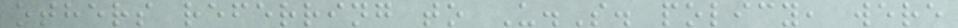others referring to U.S. policy, were
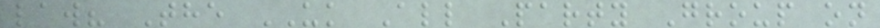law? The UK All Party Group on
